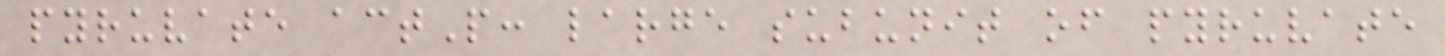pyruvate actP: large subunit of pyruvate
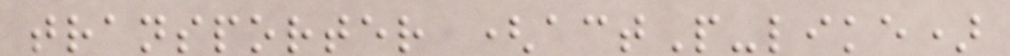transporter (actP-like)
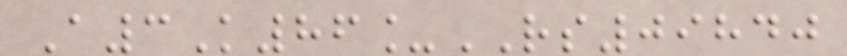A3K86_RS09840
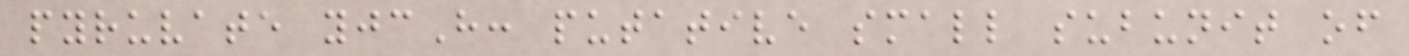pyruvate yjcH: putative small subunit of
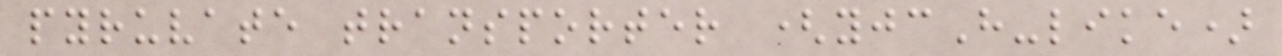pyruvate transporter (yjcH-like)
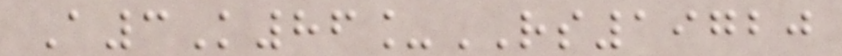A3K86_RS19720
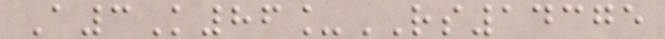A3K86_RS14375
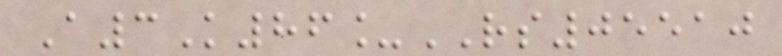A3K86_RS05510
